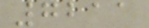7211
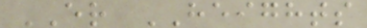ER HEIGHTS
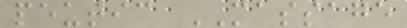peutic MASSAGE
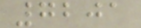7201
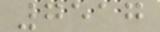7517
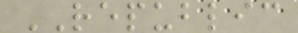REPUBLIC
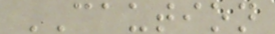CAUTION
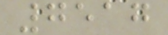7517
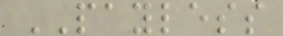PAYLESS
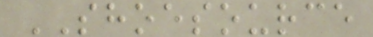SHOESOURCE
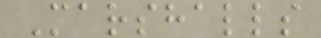Marshalls
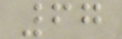67
